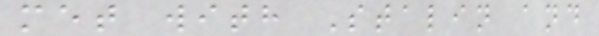met with Stalin and
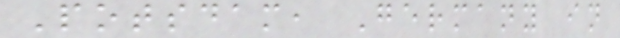Potsdam, Germany in
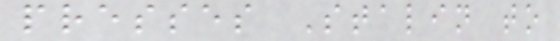presses Stalin to
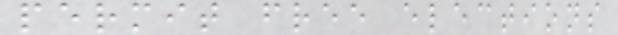permit free elections
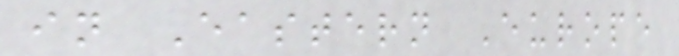in Eastern Europe
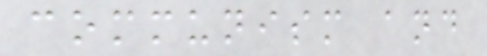communism and
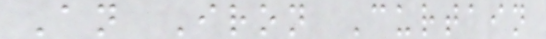An Iron Curtain
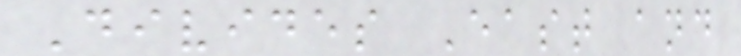Divides East and
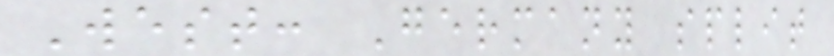West: Germany split
